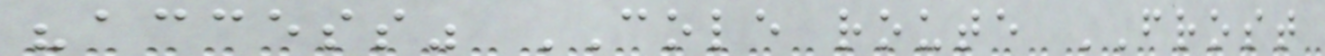"access" COLE route FROST
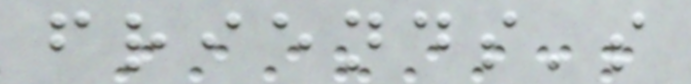friends's
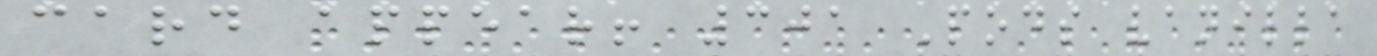card appear! 301 Pods vanilla
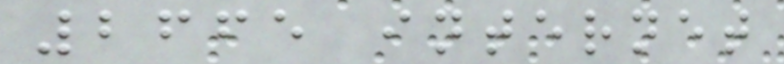2665 internet
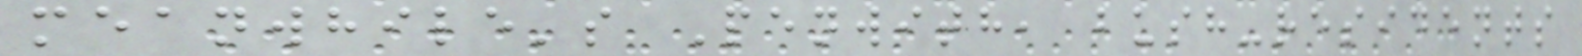meanwhile's Penwith, bush-residents
